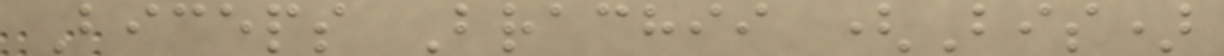Biceps Brachii (Bis)
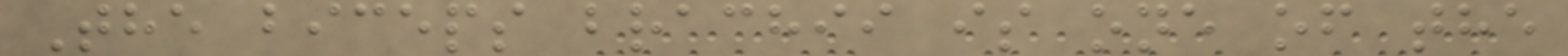The biceps brachii is one of the
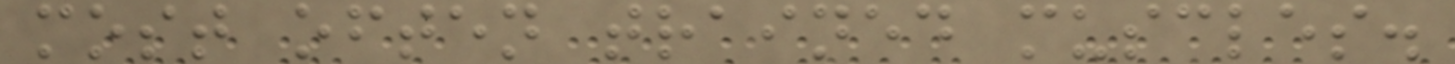most often trained muscles.
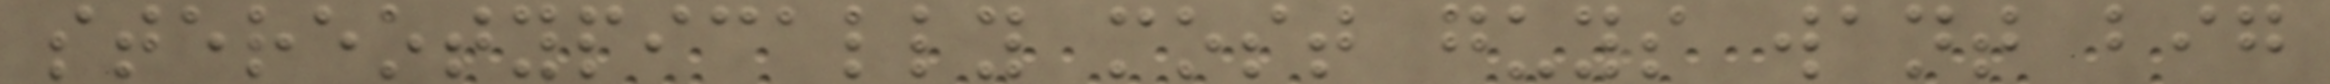stereotypically most guys want big
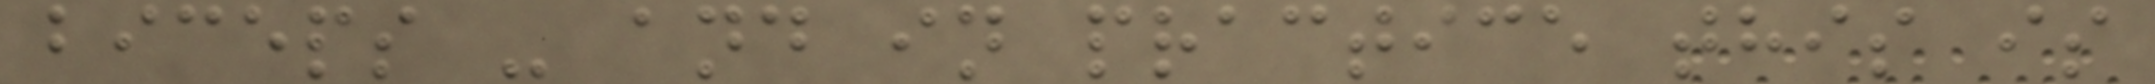biceps - and in practice this is
